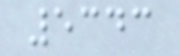5343
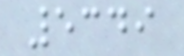5349
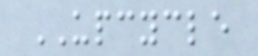UPCYCLE
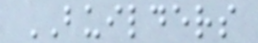BUILDERS
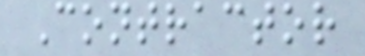Contractor
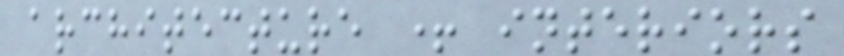architecture + interiors
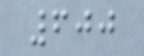600
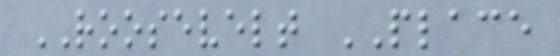ROOSEVELT PLACE
